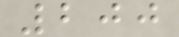200
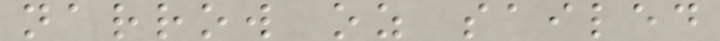narrow oz sailed
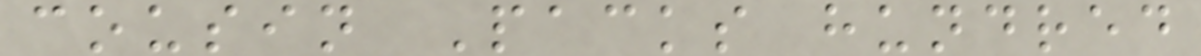cousin Packs hundred
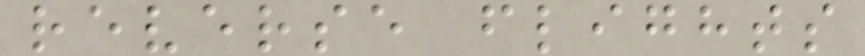reverse flights
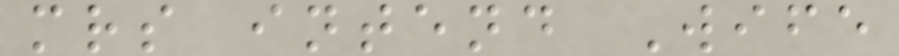mrs intend Wife
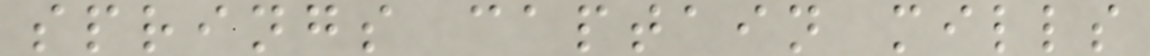springs captain mills
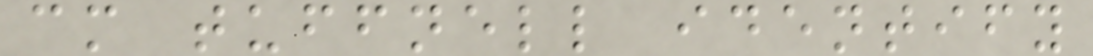cm tuffnell identify
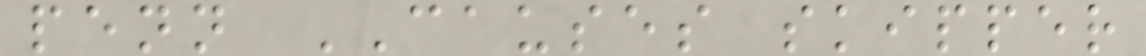penn CAUSES skipper
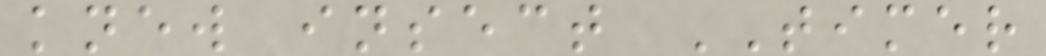knew insect TIMER
